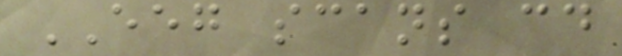EEG scans could
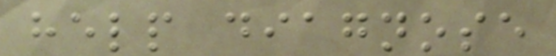help diagnose
